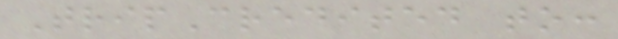TripCredited to:
